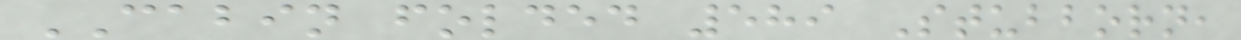CABIN folded 589 Stubborn,
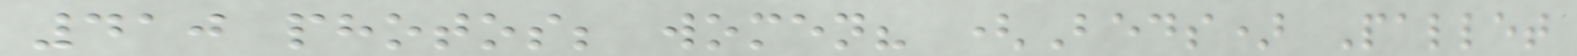410 photos; women? (Beds) Pallet
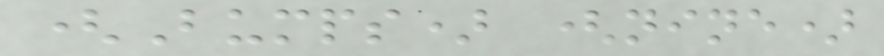(Bumps) (nine)
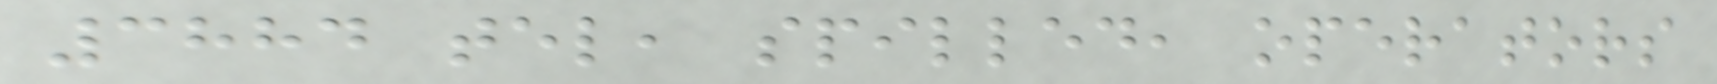3884 tel, spilled, operators
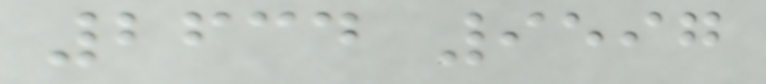2634 9597
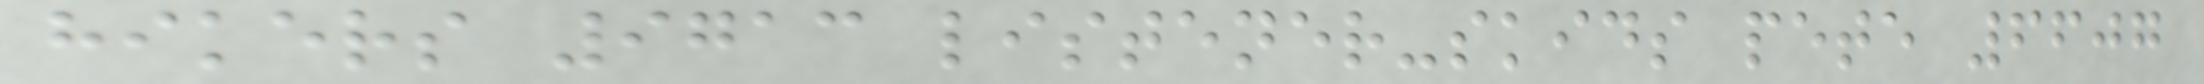hikers 9713 listener-skids pete 6607
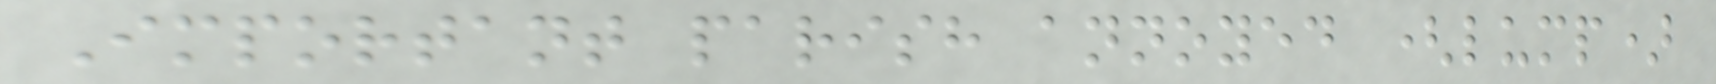Important parish annoyed (lump)
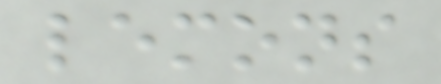lemons
